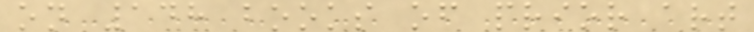on 148 books of prior art
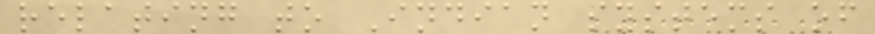relating to Indian systems of
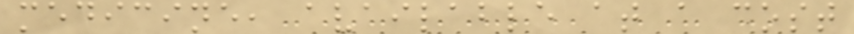medicine, available at a cost
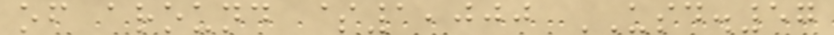of around $1,000 USD.57
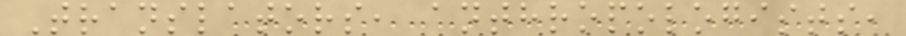Translators, anthropologists,
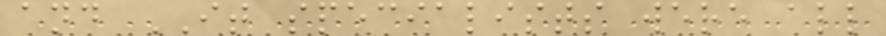and IT specialists were all
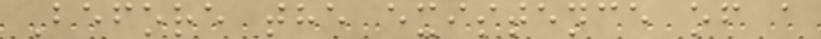Before the existence of a
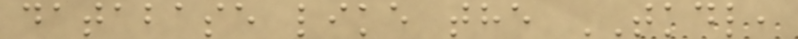database like the TKDL,
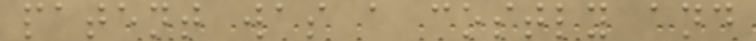patent was a costly and
